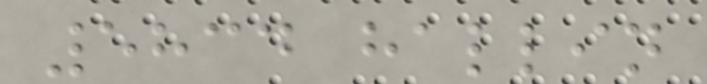5834 hallin
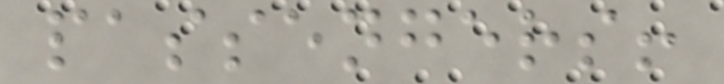passengers!
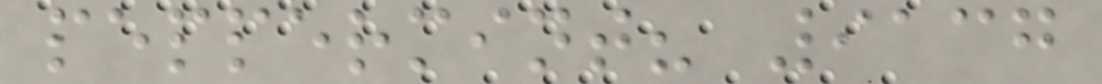peppermint? 9137
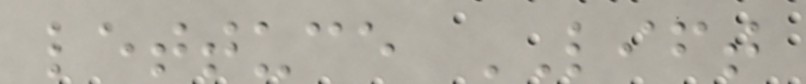lettuce LIFT
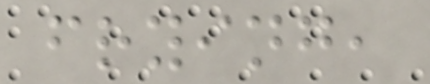frying,
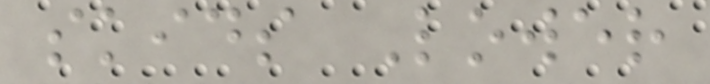skids Lower
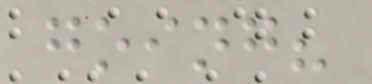going?
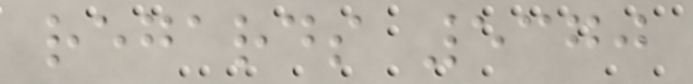regards 5370
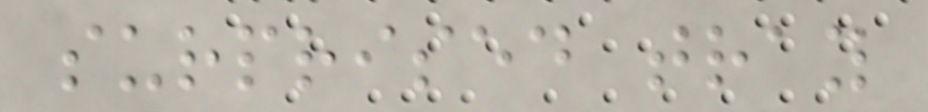surprised tray
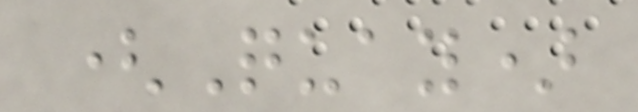(Quay)
